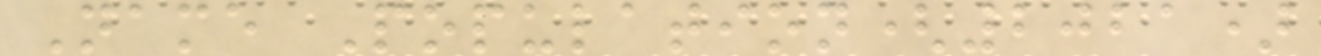Name Population(2021)
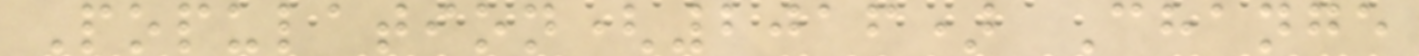Population(2016) Change
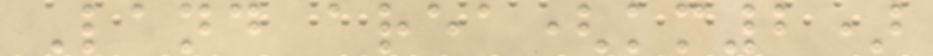Land area(km2)
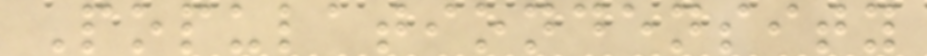Populationdensity
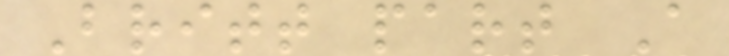Britt part A
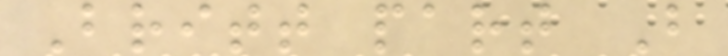Britt part B
